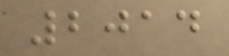2014
